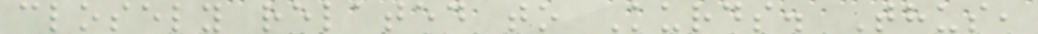closely related to Kurds. Thus,
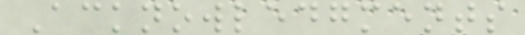Acknowledgments
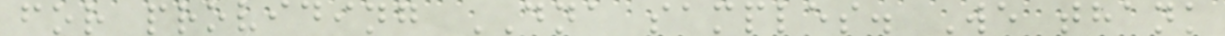for providing DNA samples. We thank
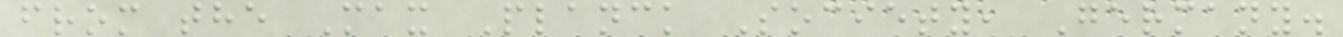from the Max Planck Society, Germany.
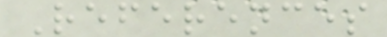References
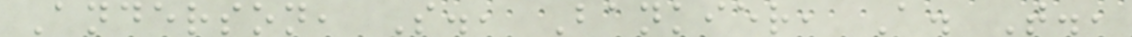Anderson, S., Bankier, A. T.,
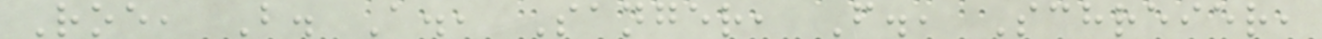Roe, B. A., Sanger, F., Schreier,
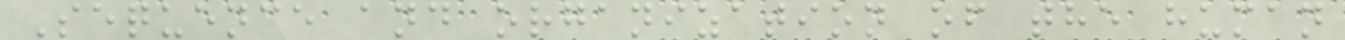Sequence and organization of the human
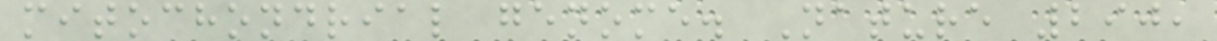mitochondrial genome. Nature 290,
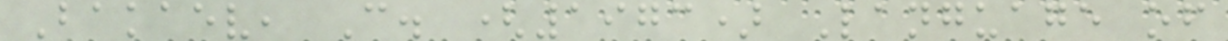Bakaev, C. (1973) Language of
